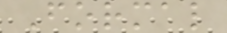Formal
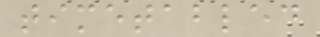timetabled
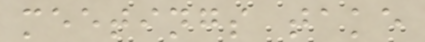meetings take
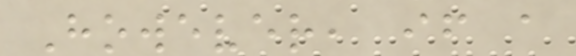However, if a
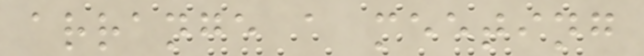arrange a meeting
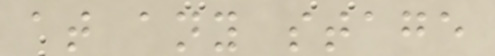at any stage
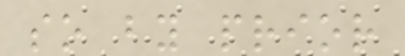so by prior
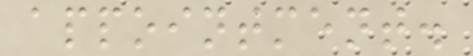appointment.
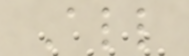All
